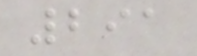291
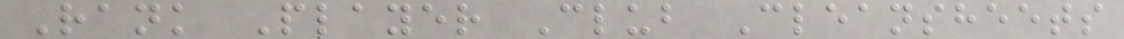Rank Player Club Cleansheets
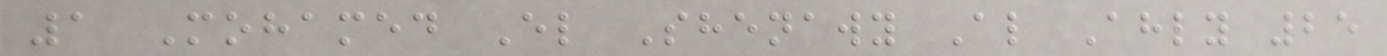1 Mohamed El Shenawy Al Ahly 25
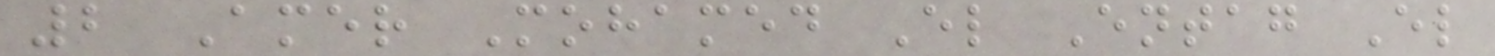2 Amer Mohamed El Entag El
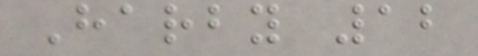Harby 12
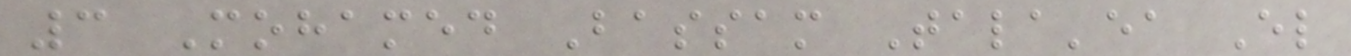3 Mohamed Bassam Tala'ea El
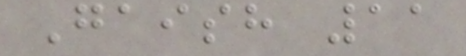Gaish 11
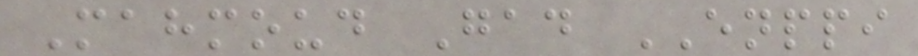Mahmoud Gad ENPPI
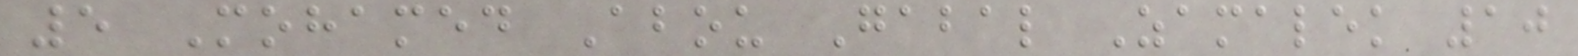5 Mohamed Abou Gabal Zamalek 10
